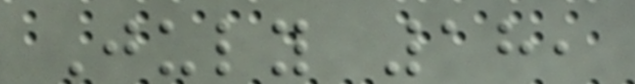July 18,
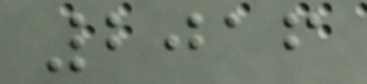2016
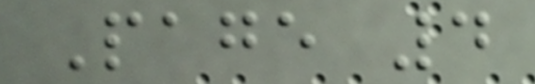Page 4
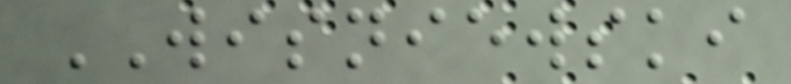WISNIEWSKI
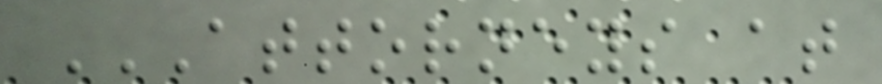ATTORNEYS AT
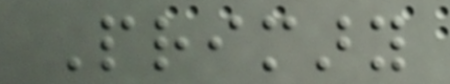Primary
